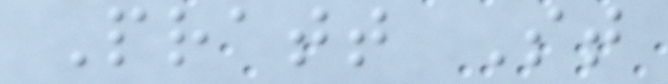Pratt St
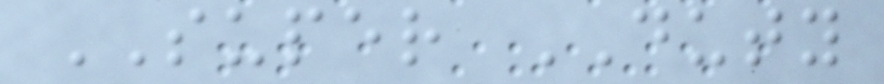SUPER DUTY
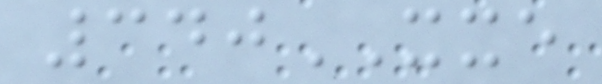340XXE
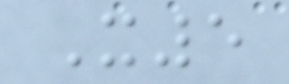X5
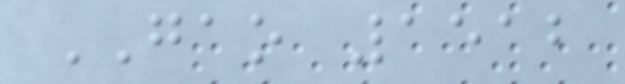GAO 1512
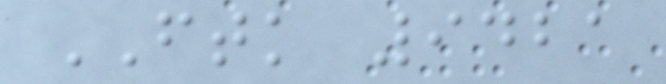FTK 9421
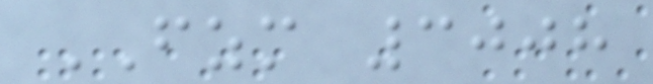FZM 3008
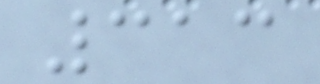313
